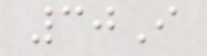30I
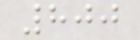800
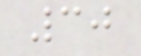30
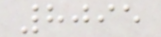8095
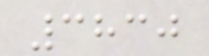3830
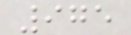975
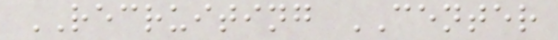RECRUITING CENTER
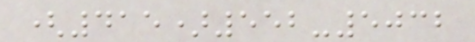(415)552-5032
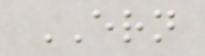ERN
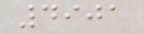4901
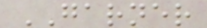GARNER
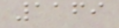1169
